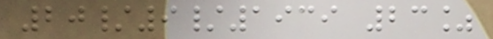20/9/1939 23%
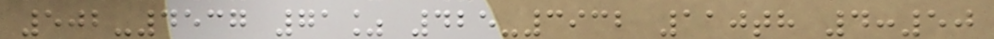502-4537 71% 425-3932 110th 4:50
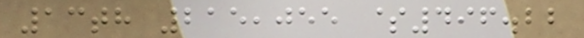13th 215,055 $496.22
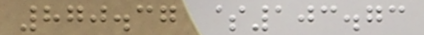870.37 $103.73
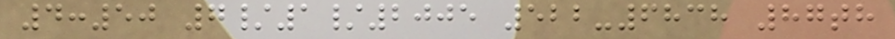4:50 7/1/2005 522-6838 87th
